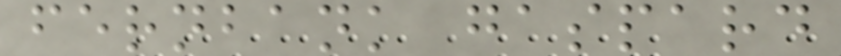fernbank gaspard
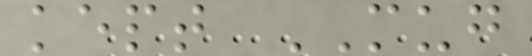kept MUG
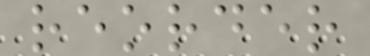reorder
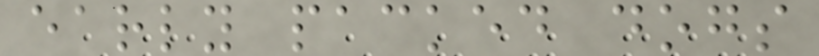early packed dogs
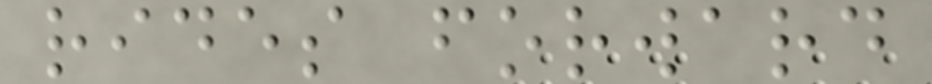rides forward
